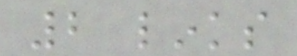2 links
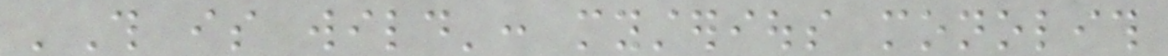'This is wild': mysterious monolith
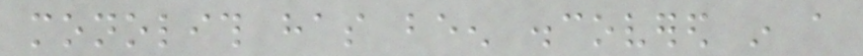monolith has been discovered in a
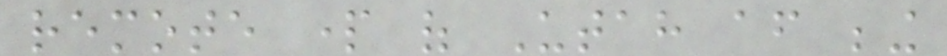remote part of Utah after being
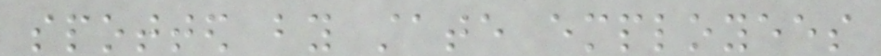spotted by state employees
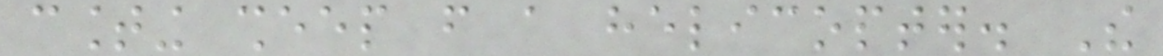counting sheep from a helicopter. The
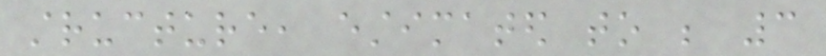structure, estimated to be 3
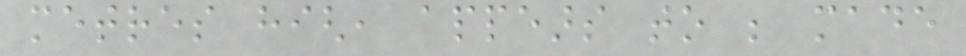metres high, appears to be made
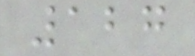127
